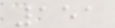151
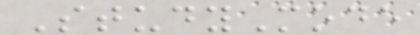StudyMode
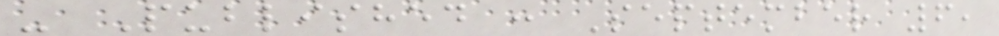- Published : September 6,
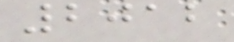2012
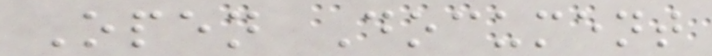Open Document
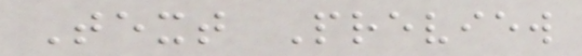Text Preview
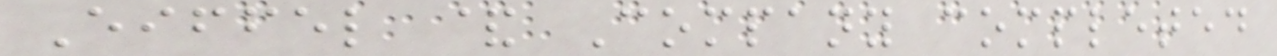Eiffel & Company completed
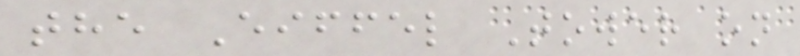the Eiffel Tower on
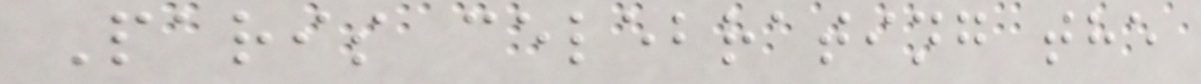Paris celebrating the
